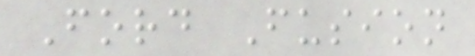Ford Fusion
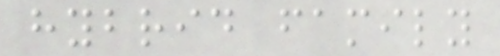hybrid family
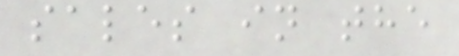sales in the
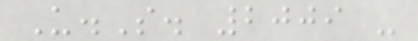U.S. 2009 -
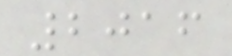2016
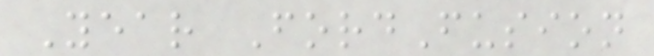Year FordFusion
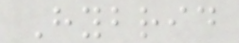Hybrid
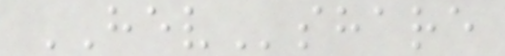HEVshare
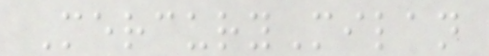MercuryMilan
